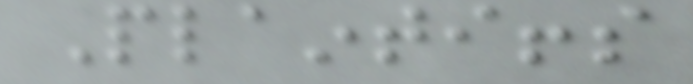Plaintiffs
